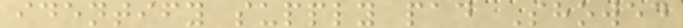identify supply pad Showed
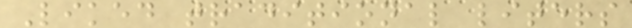Liked traditional liters
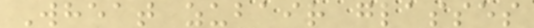Wheat zubair glasses
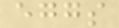eggs
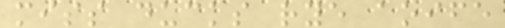miss ducks rye aoife
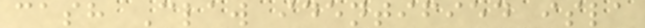cash Claw identified isla
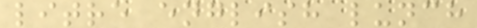litre english lunch
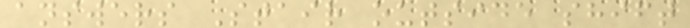answers Stair outside shift
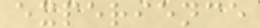experience
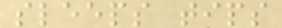sleeps tips
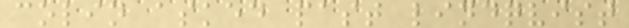colin asked past lindqvist
